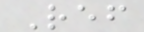Ref
